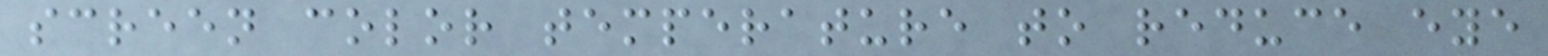screen color temperature to reduce eye
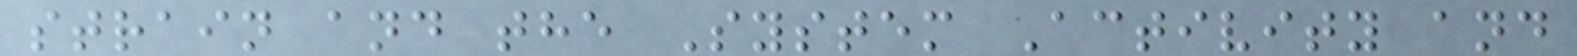strain and the System Activity and
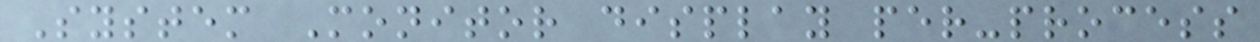System Monitor display per-process
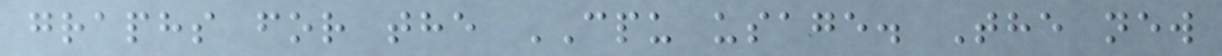graphs for the CPU usage. The new
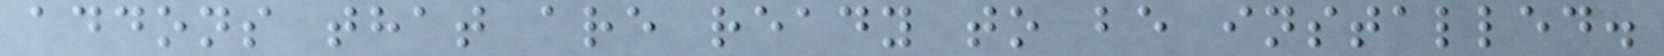addons that are ready to be installed.
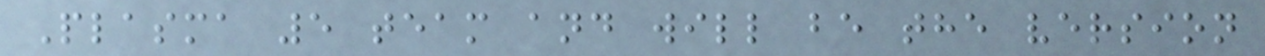Plasma 5 team and will be the version
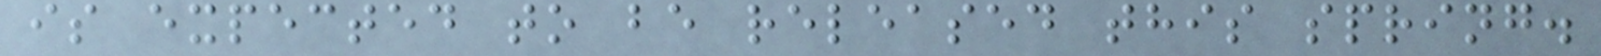is expected to be released this spring.
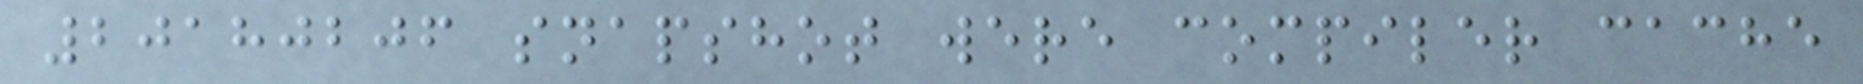20180206 snapshot were compiler cache
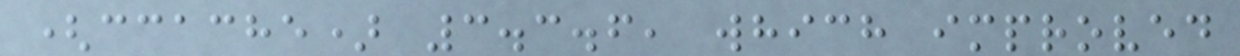(ccache) 3.3.6, which improved
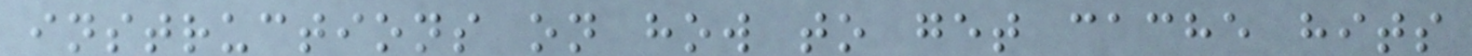instructions on how to get cache hits
